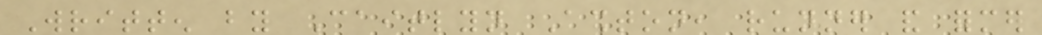Written by Caitlyn Ashton, runner and former
